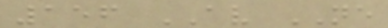156 AV NE
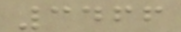3466
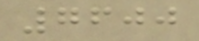7600
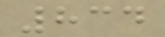834
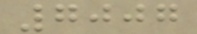7007
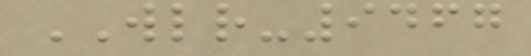WLR-9467
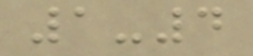1-4
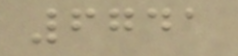6741
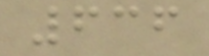636
